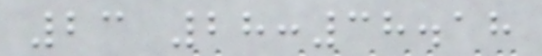23 28:38.18
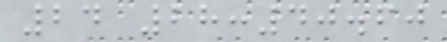24 28:40.60
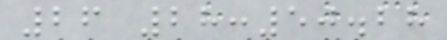26 28:50.28
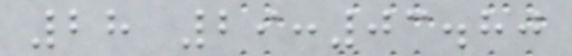28 29:03.80
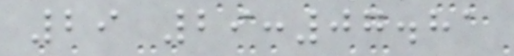29 29:07.81
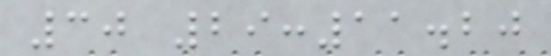30 29:11.20
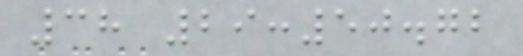38 29:50.72
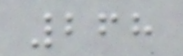268
